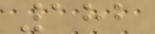182
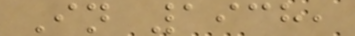In 1938,
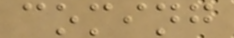coming
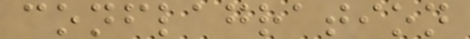conflagration
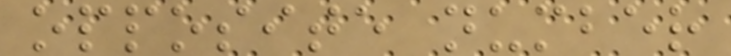opposite number
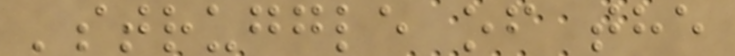'struggle of the
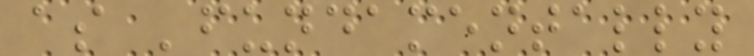as 'fundamentally
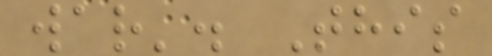war'. This
